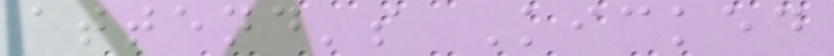attend's Kicked
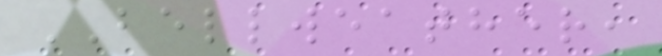BELLWEATHER,
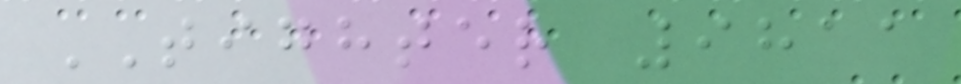TIGHTER 9811
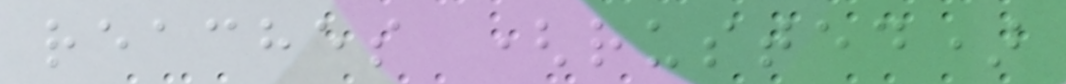reaches (rusted)
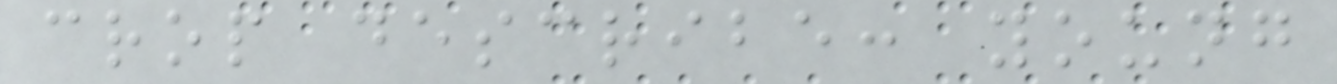crop describe: young
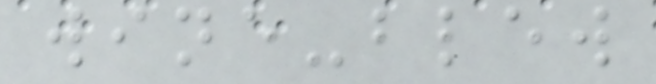wine-blew
